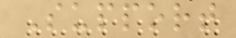Support
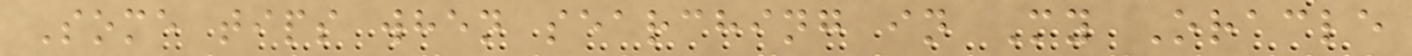Some tips when searching in My Oracle
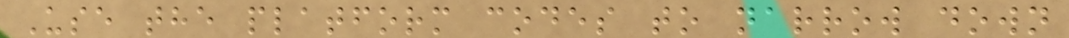Use the platform codes to narrow down
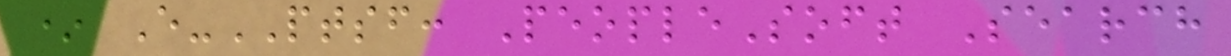* E-PTSF: PeopleSoft Search
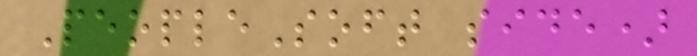PeopleSoft side)
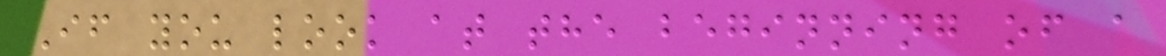If you look at the beginning of a
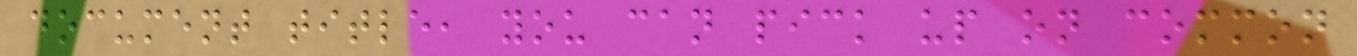document title, you can pick up on common
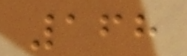168
